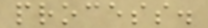process.
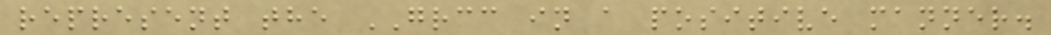represent the GRCC in a positive manner.
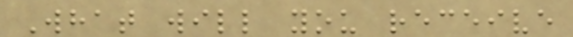What will you receive
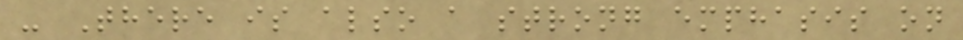- There is also a strong emphasis on
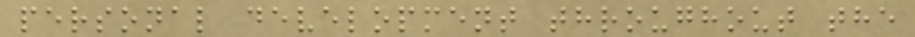personal development throughout the
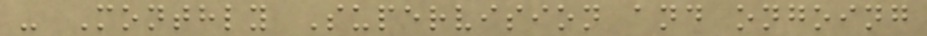- Monthly Supervision and ongoing
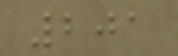201
